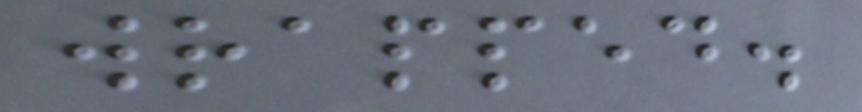wrapped.
